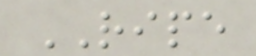RIPE
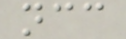ncc
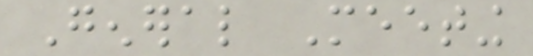General Meeting
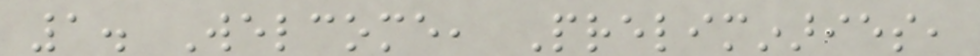1. Welcome, Preliminaries,
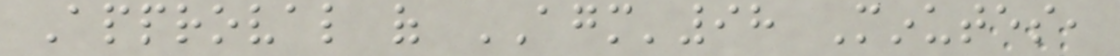Approval of AGM'98 Minutes,
